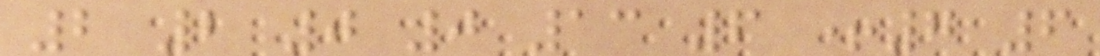2 2 0 0 13 6 +7 6
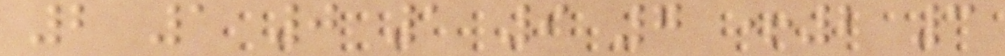2 1 0 1 9 7 +2 3
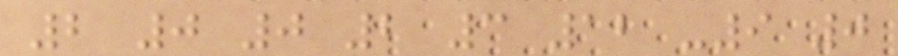2 0 0 2 3 12 -9 0
